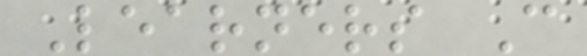Learners C
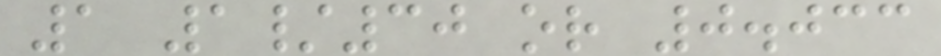1 1/30 or 0.033
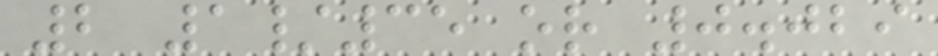2 1/35 or 0.029
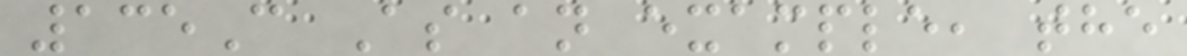135C As an example, the
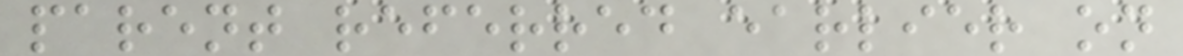parent referred earlier on
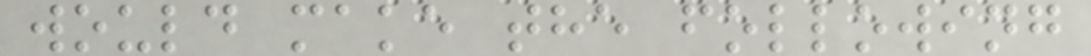would make the following
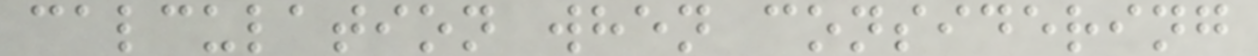calculation when considering
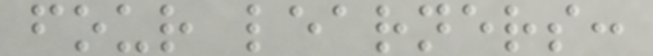four learners:
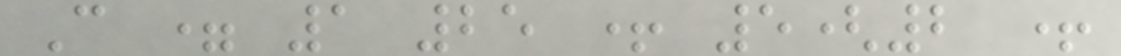C = 1 25 + 5(2 +
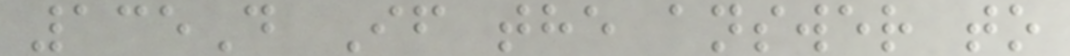135D If the answer to
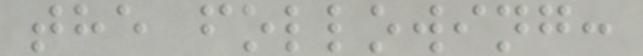the following:
